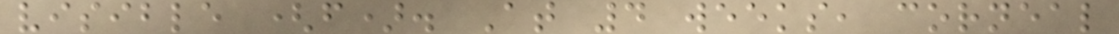visible (f). At 4 weeks, corneal
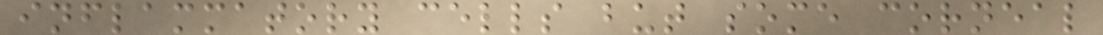inflammatory cells but some corneal
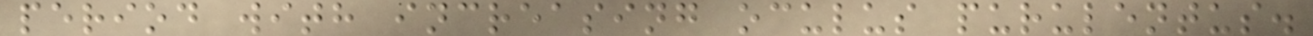period with increasing oculus purulentus.
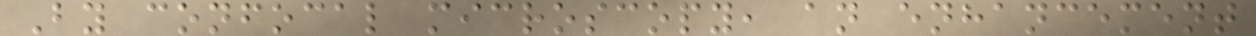By confocal microscopy, an enhancement
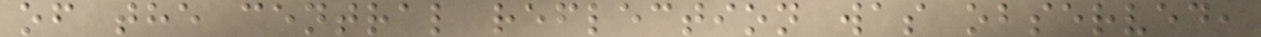of the central reflection was observed,
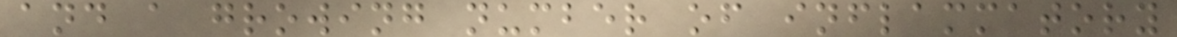and a growing number of inflammatory
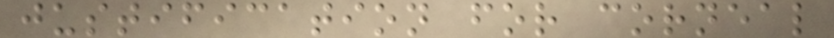justification for corneal
